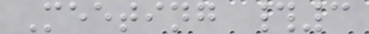Meeting #3
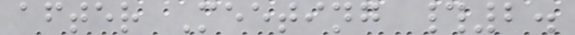after Meeting #2.
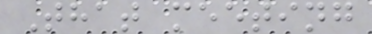That meeting
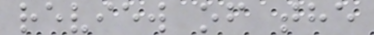review of the
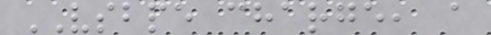VSBPE charge, a
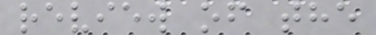review of the
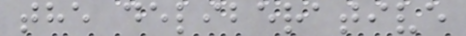the deliberative
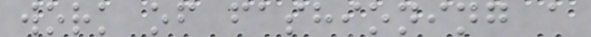work of fashioning a
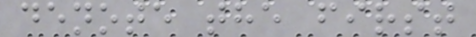denote the first
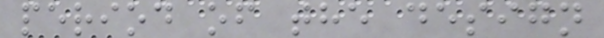period of the design
